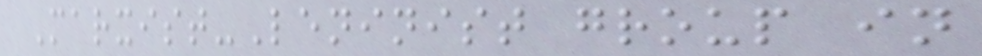Marxist-Leninist group in
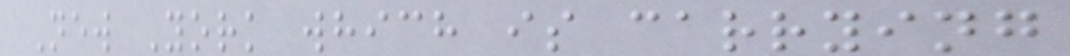New York which is carrying
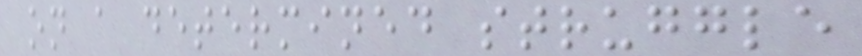on a determined struggle
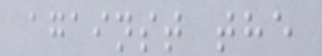against the
